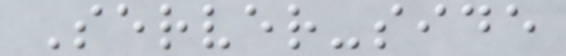Server-side
